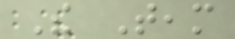The Team
